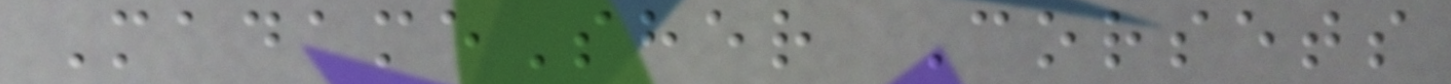MadameSher Corsets
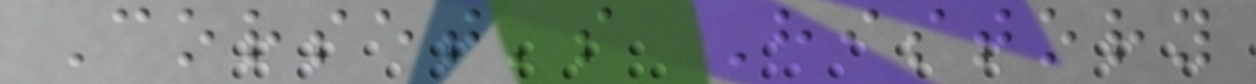Corset's History
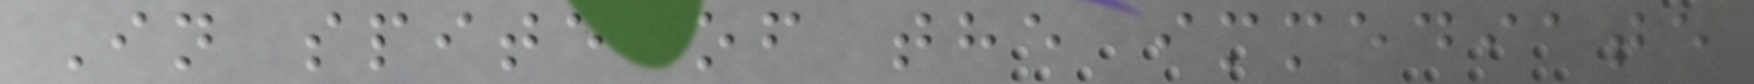In spite of the immediate
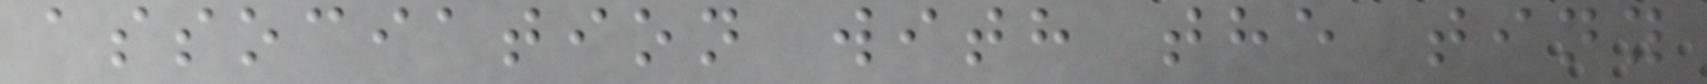association with the tiny
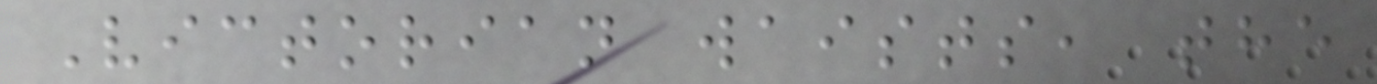Victorian waists, the
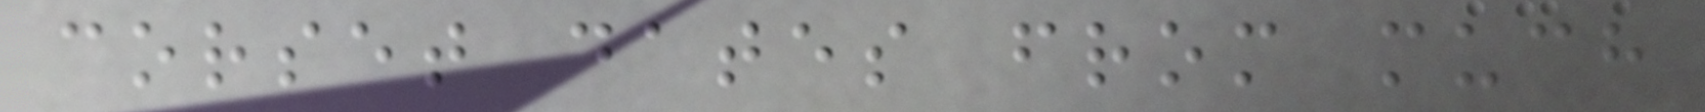corset dates from much
